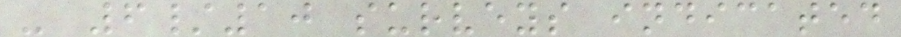- 6/10 surveys indicated
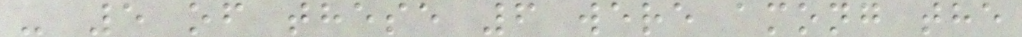- 5 of these 6 were among the
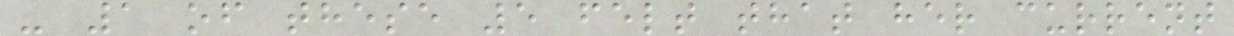- 1 of these 5 felt that her current
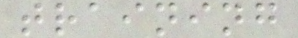training
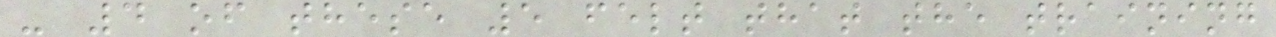- 4 of these 5 felt that the training
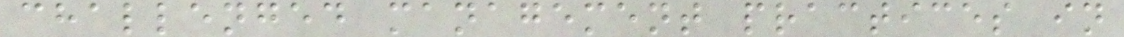challenged management practices in
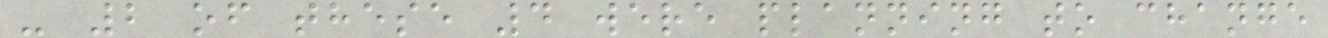- 2 of these 4 were planning to change
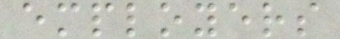employers
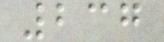237
